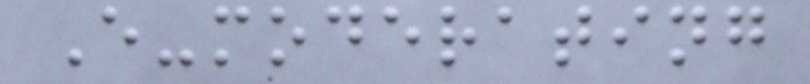E-moderating
